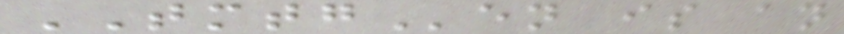TMTGen is an
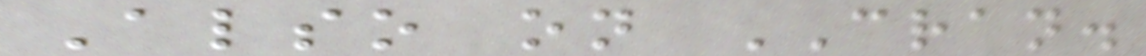Also on CRAN.
